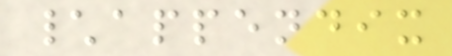\appendix
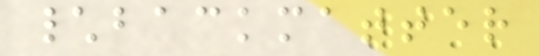\backmatter
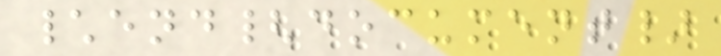\end{document}
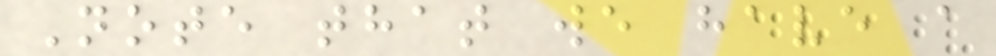Note that we have a
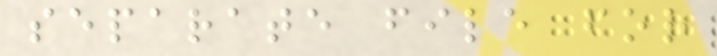separate file for
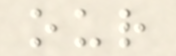our
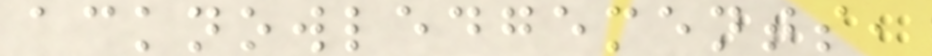acknowledgements,
